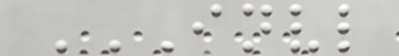INVL
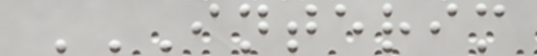INTERIM
